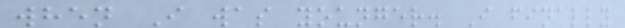when I was younger. I finally
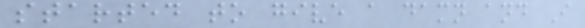started to give a damn and I
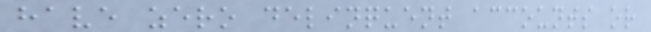have zero delinquent accounts or
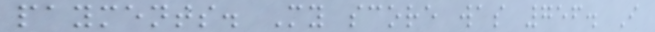payments. My score was 756. I
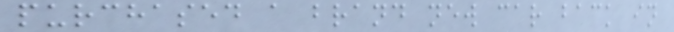purchased a brand new car back in
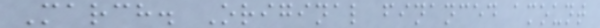March. Original financed amount
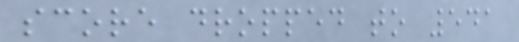score dropped to 541
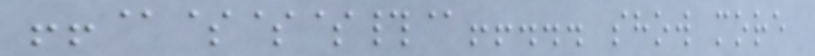!!@$$$#@!!... show more
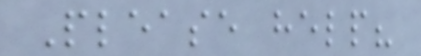Please help?
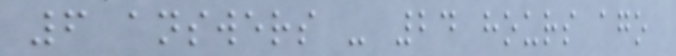6 answers - 24 hours ago
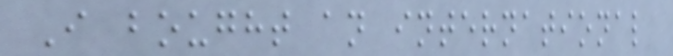I bought an international
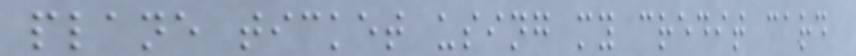plane ticket using my credit card
